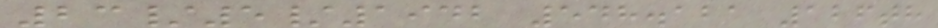23/5/1942 548.121 126th
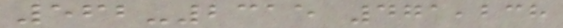562-2315 471,238
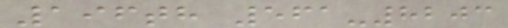196th 561-8203
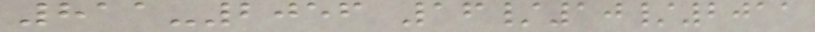811-2056 16/10/2011
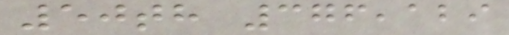50th 376,129
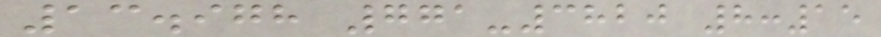13.978 771-3820 8:15
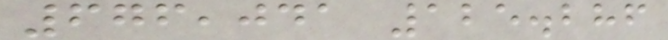676,041 125.286
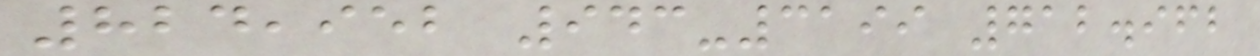824,952 943-3199 712.962
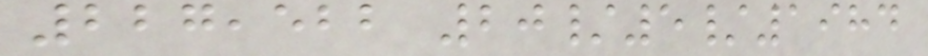227,522 20/5/1984
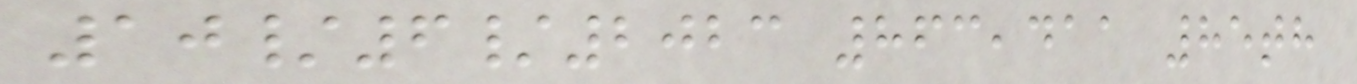10/6/2023 863,411 85th
